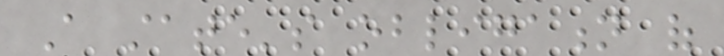A state's obligation of
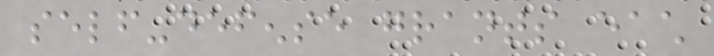self-defense grants each
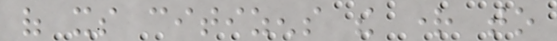of its citizens the right to
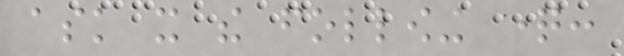ask it the following question:
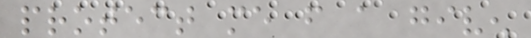protect me from a given
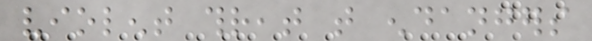violent threat that endangers
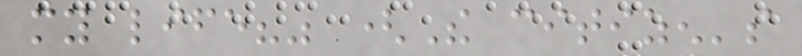my life?" (The citizen's
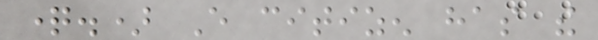question.) Every citizen has the
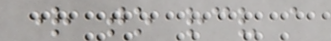right to receive a
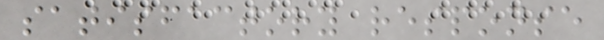satisfactory response
